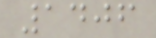1406
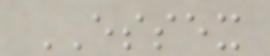ESSEX
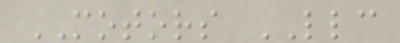MOTORS LLC
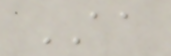AA
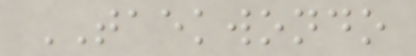TAEKWONDO
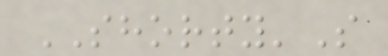SHORTY'S
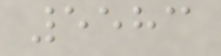5583
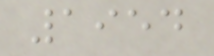1954
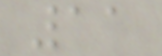11
